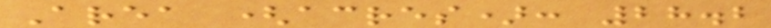Area (acres): 28.2
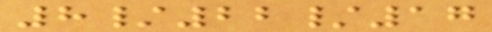8/22/17
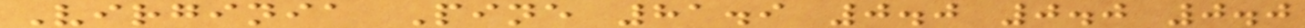Virginia Pine 81.9 0.0 0.0 0.0
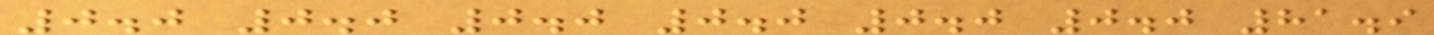0.0 0.0 0.0 0.0 0.0 0.0 81.9
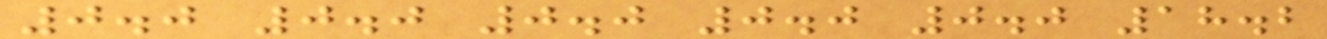0.0 0.0 0.0 0.0 0.0 18.2
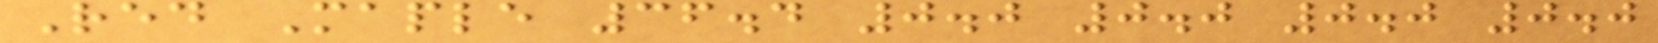Red Maple 36.4 0.0 0.0 0.0 0.0
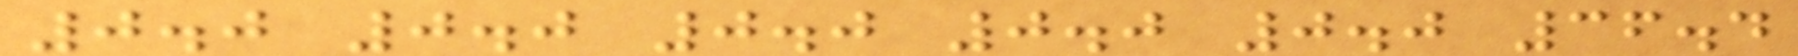0.0 0.0 0.0 0.0 0.0 36.4
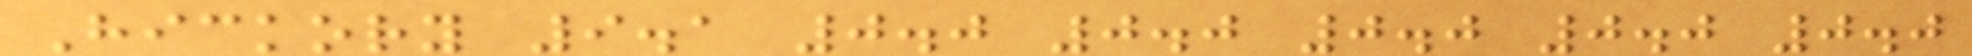Hickory 9.1 0.0 0.0 0.0 0.0 0.0
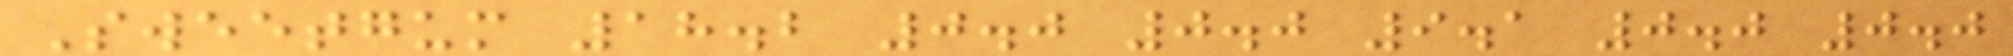Sweetgum 18.2 0.0 0.0 9.1 0.0 0.0
